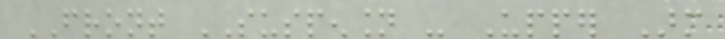FRONT SUSPENSION - Upper Arm
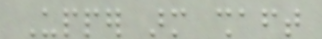Upper arm shaft
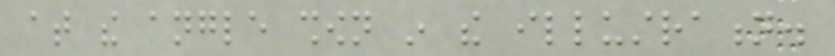at the angle shown in the illustration.
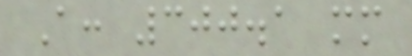A: 300.1 mm
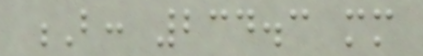B: 234.3 mm
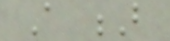A B
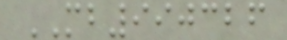MB990326
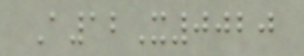A12X0020
